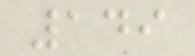149
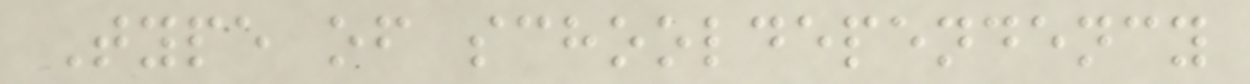Type of schooldependency
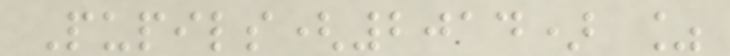Pupils(2014) %
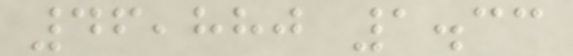46,880 1.33
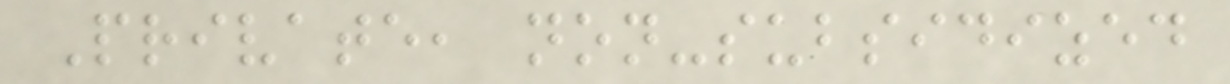Private, non-subsidized
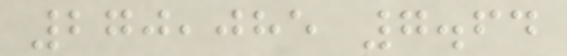270,085 7.64
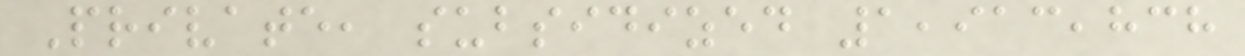Private, subsidized 1,913,838
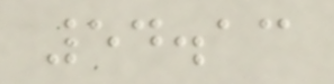54.13
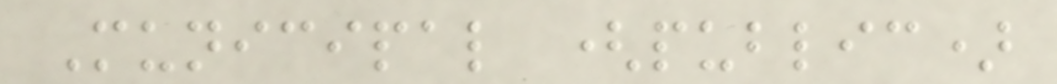Municipal (public)
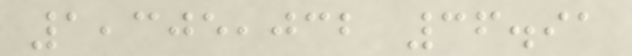1,305,032 36.91
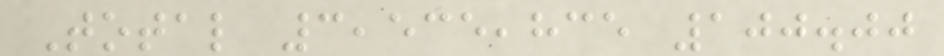Total 3,535,835 100.00
